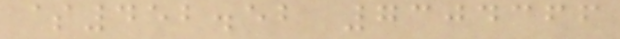$452.52 7304366
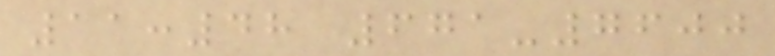11:48 671-7600
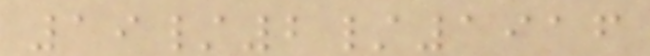19/2/1916
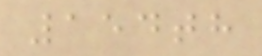154th
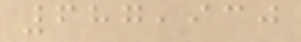687,930
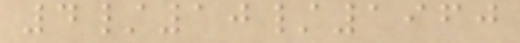4/10/1960
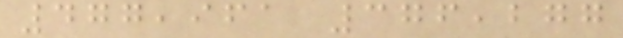477,961 376,277
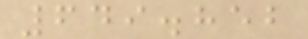649.852
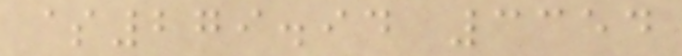$279.94 3354
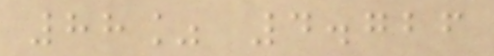88% 4.726
